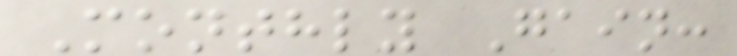Monthly Gain:
